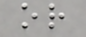or
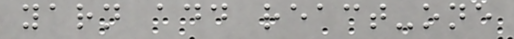yarn add react-one
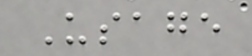Usage
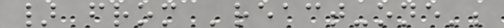} from 'react-one';
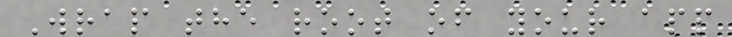Wrap the root of your app
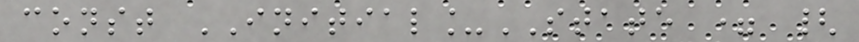const INITIAL_STATE = {
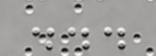...
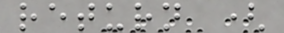return (
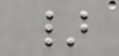}
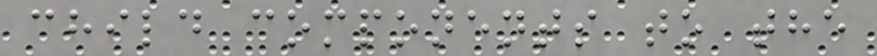child components to the
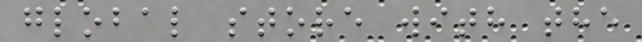global store with the
